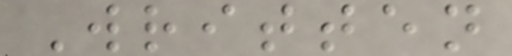Written
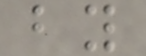by
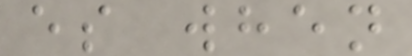es when
